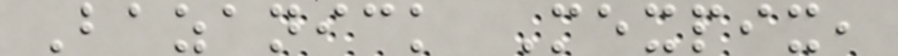Bazanick Mexpix,
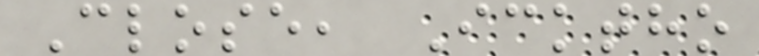Close, Icktho
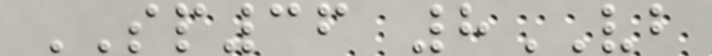SP36 8VB
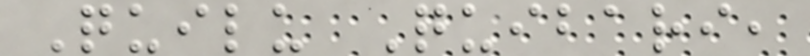Quilu Quibari,
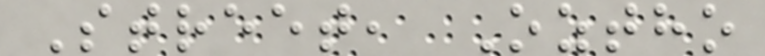Street, Oztho
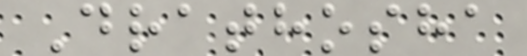Drathosha
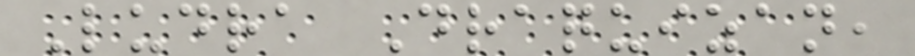Ludra Draquizan,
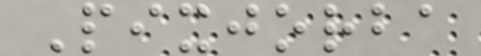Pixjorba
